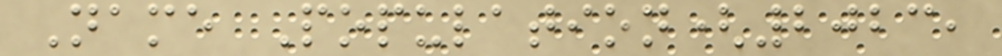Name Population(2023,
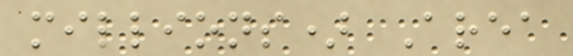millions) Area
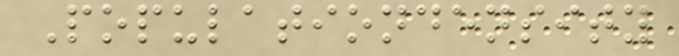Populationdensity
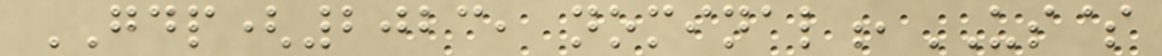GDP(2023, nominal,US$
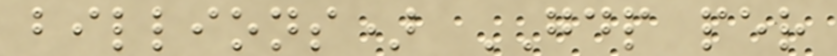billions) GDP per
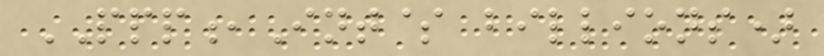PPP,Int$ billions)
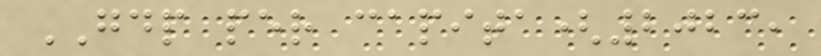GDP per capita(2023,
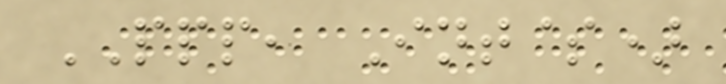PPP, Int$)
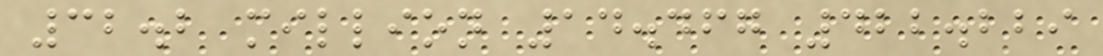32.2 million 14.467 422.229
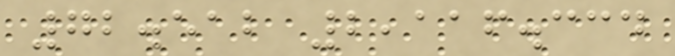72.512 2,116.334
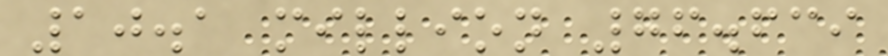10.1 million 76.639
